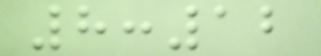8:12
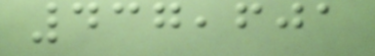437,601
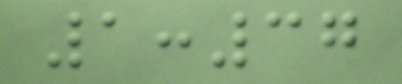1:37
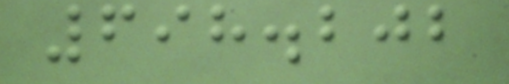698.202
